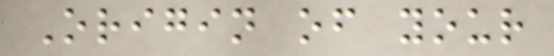Origin of your
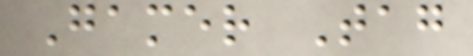Gamer Tag
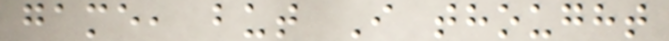game, but I thought
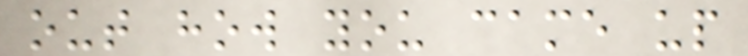out how you came up
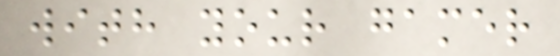with your gamer
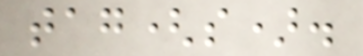tag(s).
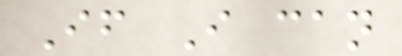If I can
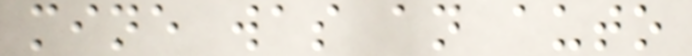mine was an auto
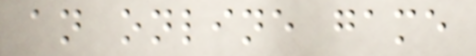an online game
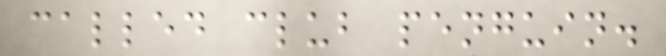called club penguin.
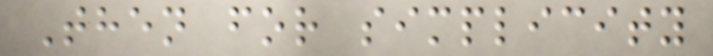Then for simplicity
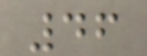46
